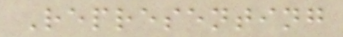Representing
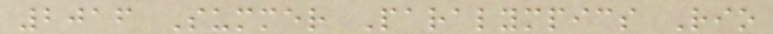2016 Summer Paralympics Rio
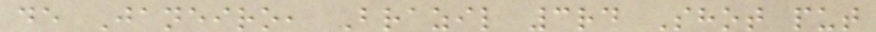de Janeiro, Brazil 3rd Shot put
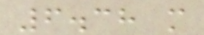6.38 m
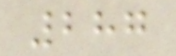287
